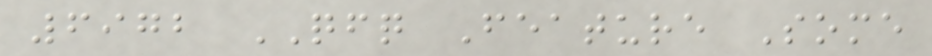6972 QFQ Feature Some
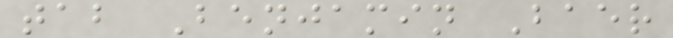tab Benjamin Baer
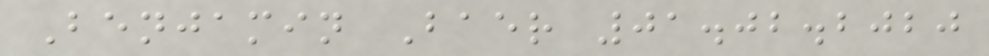Benjamin Baer 01.02.2020
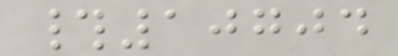#10704
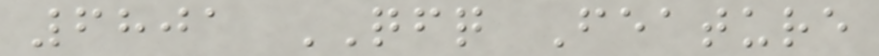6801 QFQ Feature
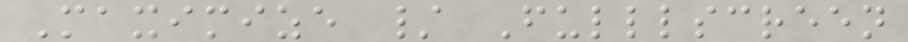Maximize / Fulllscreen
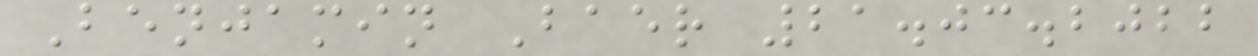Benjamin Baer 21.03.2022
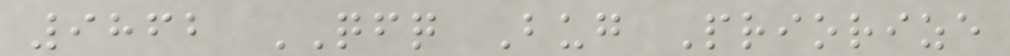9862 QFQ Bug Priorize
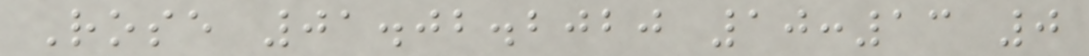Rose 01.02.2020 10:13 0
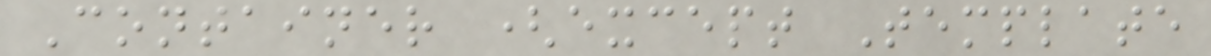Container (except Template
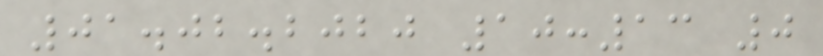01.02.2020 10:13 0
